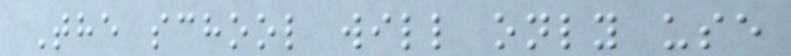The school will only use
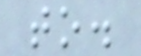to.
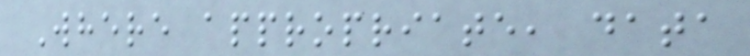Where appropriate, data
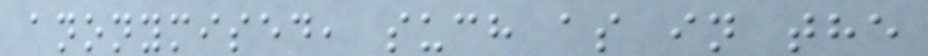anonymised, such as in the
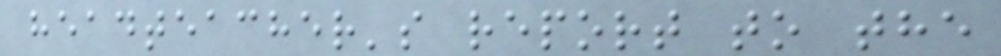headteacher's report to the
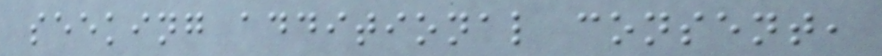seeking additional consent,
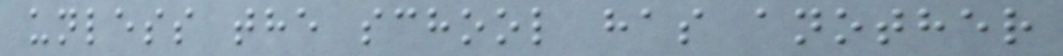unless the school has another
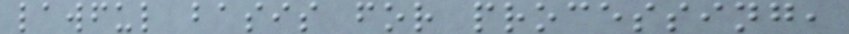lawful basis for processing,
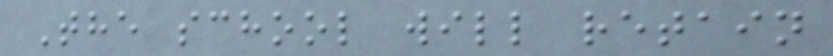The school will retain
